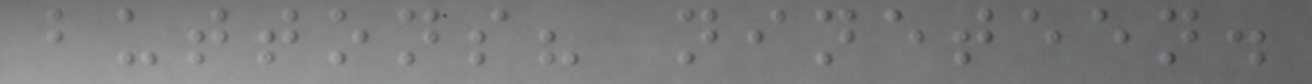buttons? nineteen.
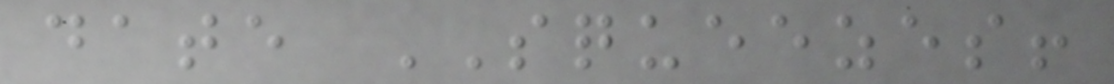date SQUEEZES!
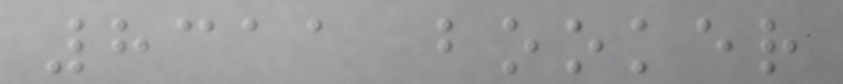8311 booker
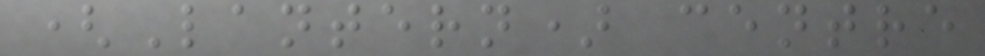(Lantern) centre
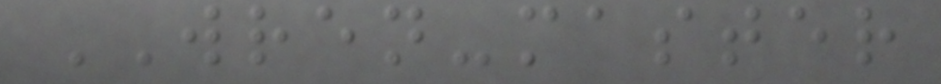WREN-master
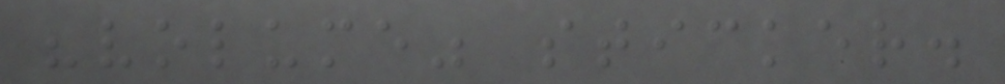"volume" sticker.
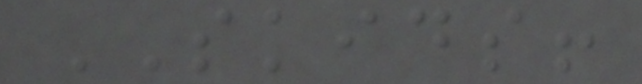SKIDS!
